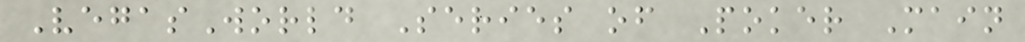VegasWorld Series of Poker Main
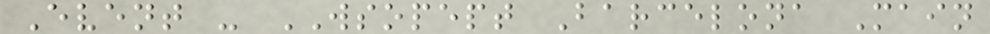Event - WSOPEPT Barcelona Main
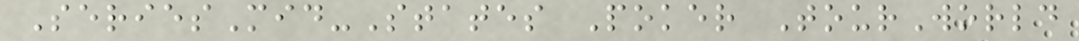SeriesMid-States Poker TourWorld
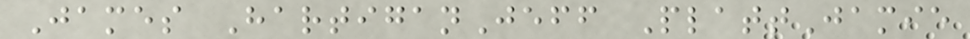James HartiganJeff PlattJamie
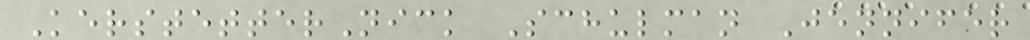KerstetterNick Schulman Jennifer
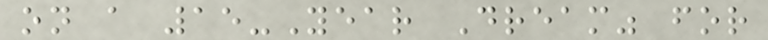on a 15-Year Dream" for
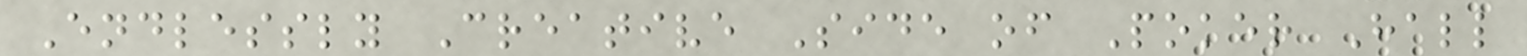Endlessly Creative Side of Poker Hall
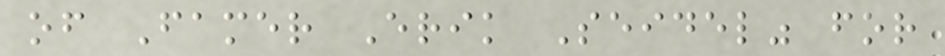of Famer Erik Seidel" for
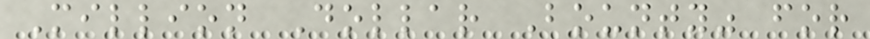Million Dollar Bounty" for
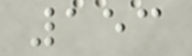153
